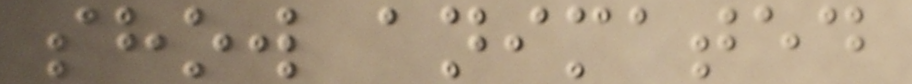show animated
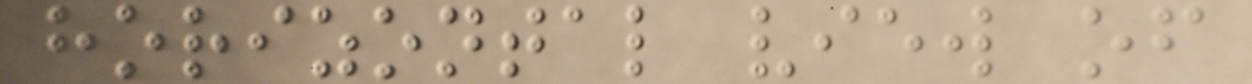horizontal view of
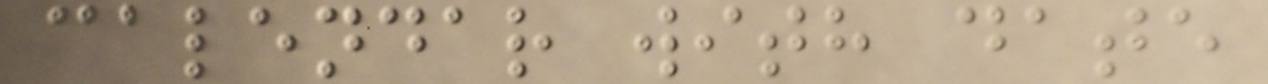calendar with date
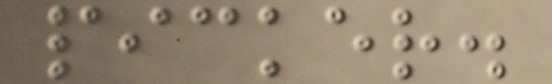picker.
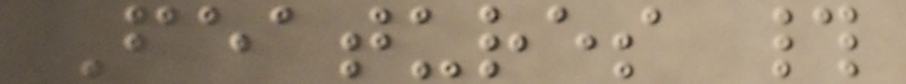Features #
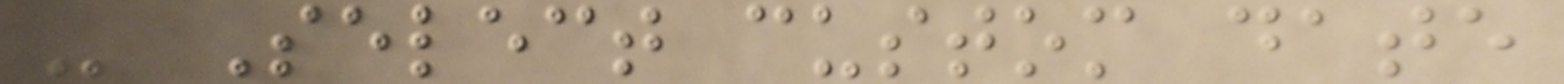- Select custom date
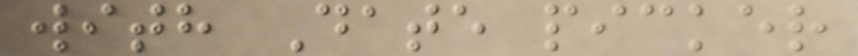with Date picker
